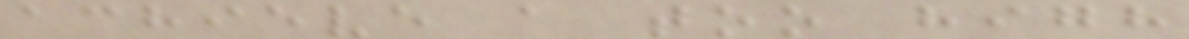achieve a too high
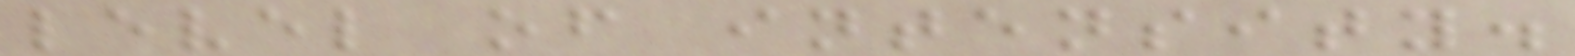level of intensity.
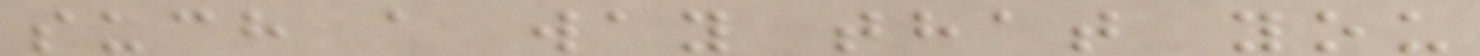such a way that you
